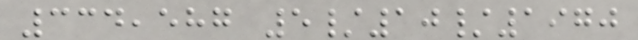334,587 5/10/1970
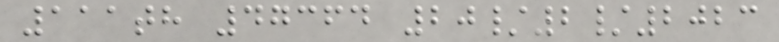111th 47364 20/2/2023
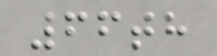66th
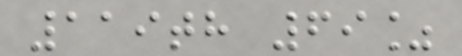119th 69%
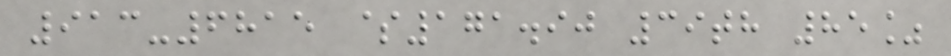913-6815 $171.90 39th 85%
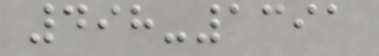498-1391
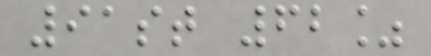91st 62%
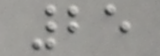25
